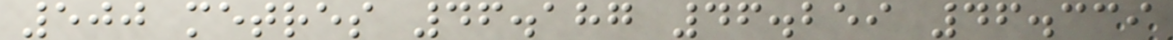500 metres 46.187 46.259 46.339
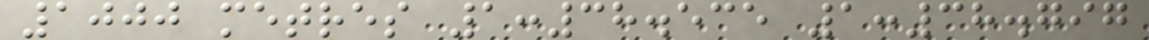1000 metres 1:38.535 1:38.797
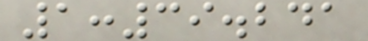1:39.241
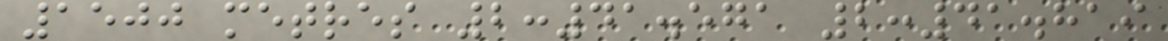1500 metres 2:41.571 2:41.819
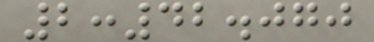2:42.070
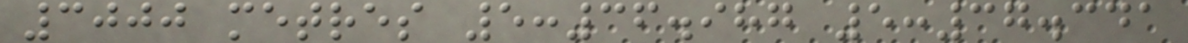3000 metres 5:36.987 5:37.341
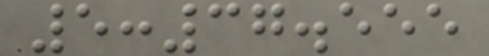5:37.555
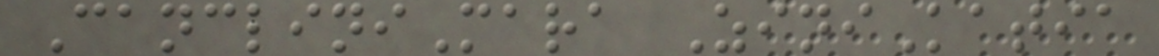CancliniMara ZiniKatia
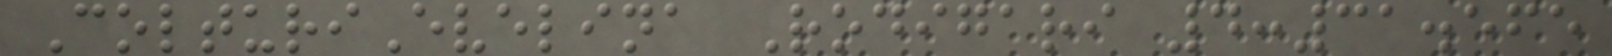ColturiEvelina Rodigari 4:31.565
